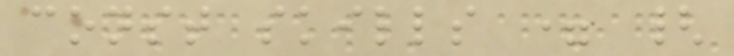const skills = {
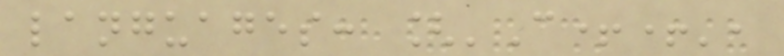languages: ['C++',
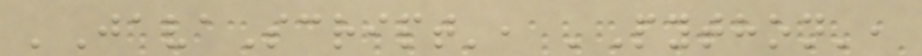'JavaScript', 'Python',
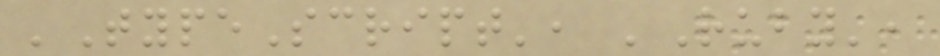'TypeScript', 'Ruby',
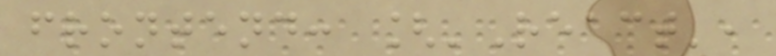frontend: ['React',
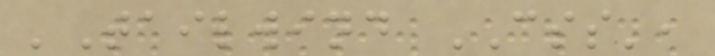'Tailwind CSS',
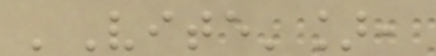'Vite'],
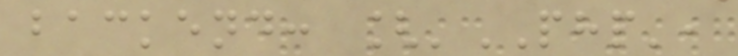backend: ['PHP',
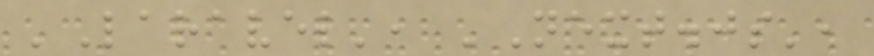'Laravel', 'Next.js',
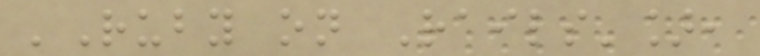'Ruby on Rails'],
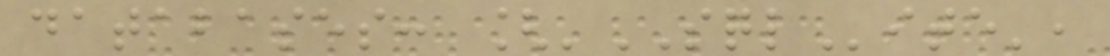databases: ['SQLite',
